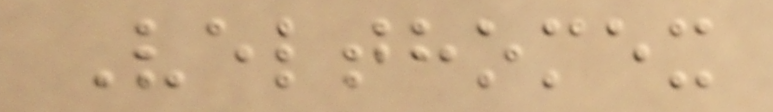Velthomex
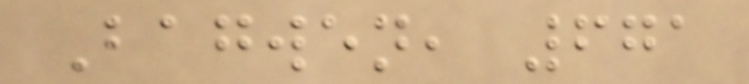Bagwen, 671
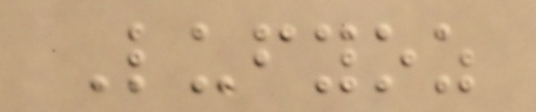Lufyoz
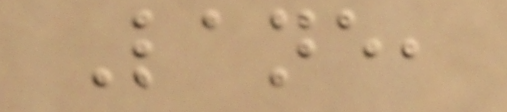Lane,
